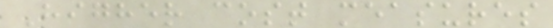Higher cost measures
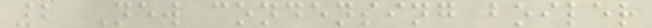2 New condensing boiler
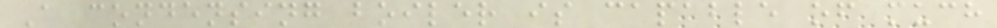A condensing boiler is capable of much
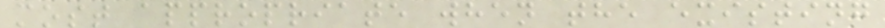most appropriate when the existing
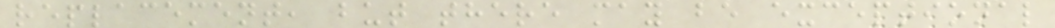replacement, but there may be exceptional
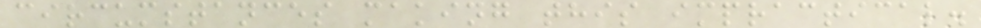circumstances making this impractical.
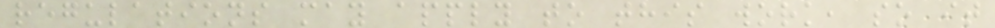regulations may apply to this work, so it
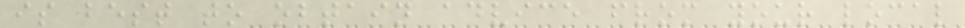is best to obtain advice from your local
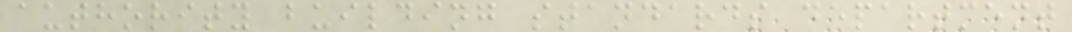authority building standards department
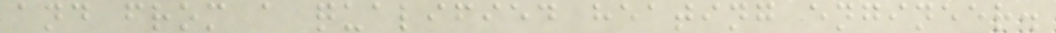and from a qualified heating engineer.
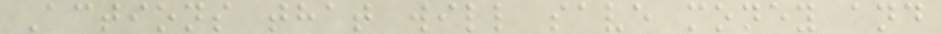Actions that will save money and
